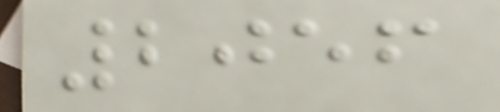2056
